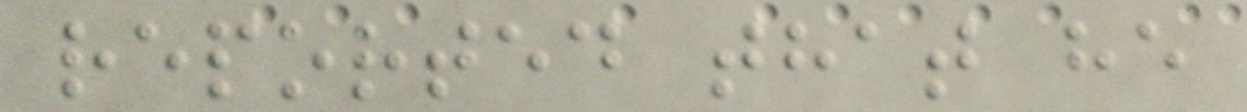reported that he
